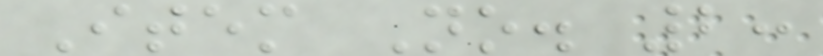Item No. 2:
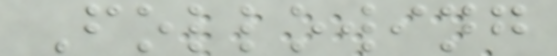Following
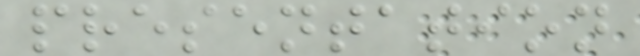presentation
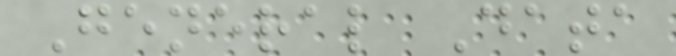General Data
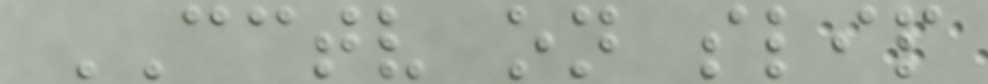CCTV on slip
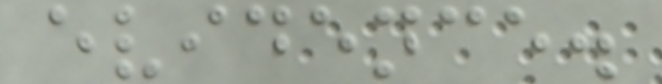evidence.
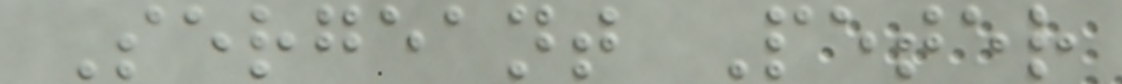Sergeant Peter
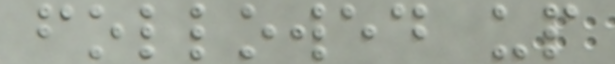followed up
